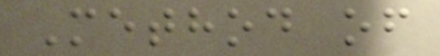Method of
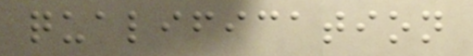qualification
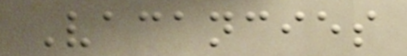Vacancies
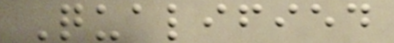Qualified
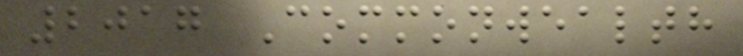2017 Commonwealth
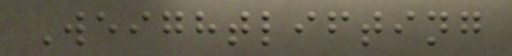Weightlifting
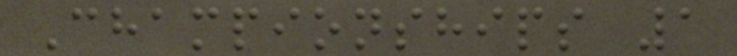Championships 1
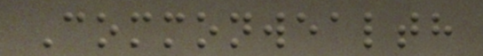Commonwealth
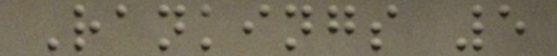Rankings 5
